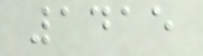1415
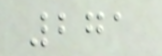271
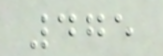475
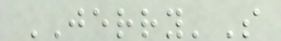JERRY'S
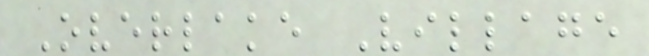Overlake Village
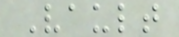Vault
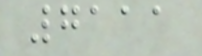7111
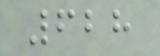628
